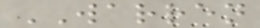WARREN
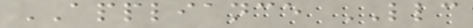APPLIANCE LLC
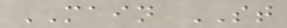MAIN ST
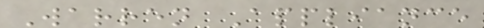Warren Appliance
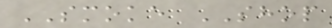SMOKE SHOP
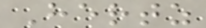Hertz
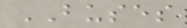BUSES
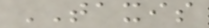TAXIS
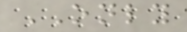ONLY
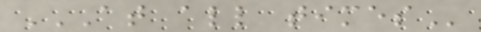AT ALL TIMES
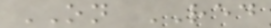ON RED
